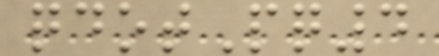qdotPq4
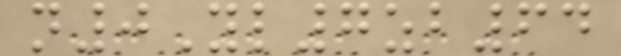n0Yl7zb64
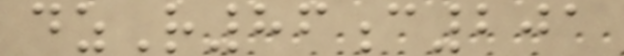dzR86c201
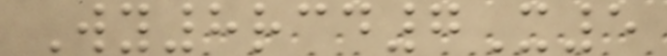Wy8rcd7X5
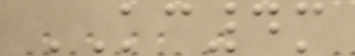KC4m
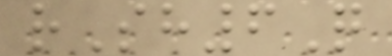rSh6Q
